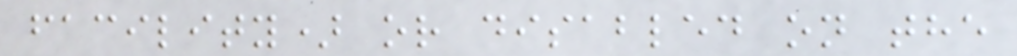facility) or disabled on the
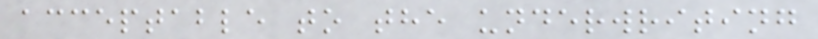acceptable to the underwriting
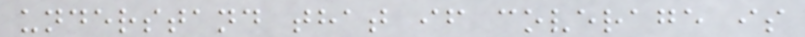understand that if coverage is
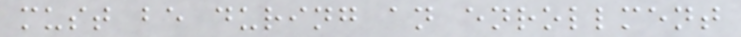must be during an enrollment
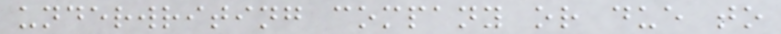underwriting company or due to
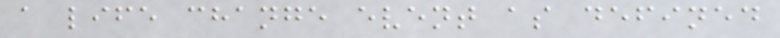a life change event as defined
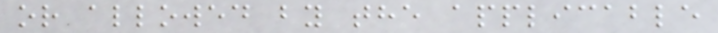or allowed by the applicable
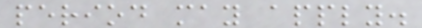period may apply.
